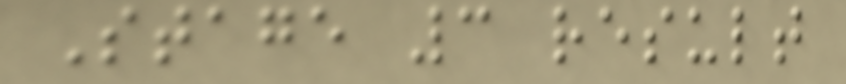Stage 3 result
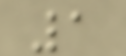1
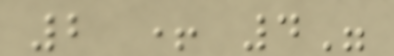2 + 4"
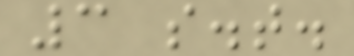3 s.t.
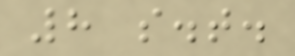8 s.t.
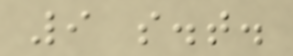9 s.t.
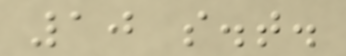10 s.t.
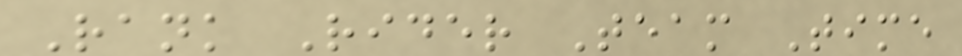Rank Rider Team Time
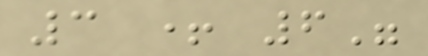3 + 6"
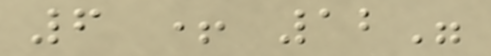6 + 12"
